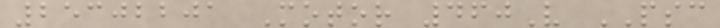25302201 Motor 460V PSC
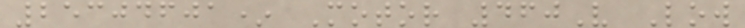25304601* Motor 460V Low
